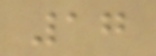17
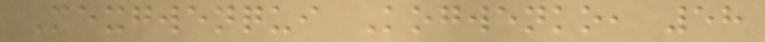Mexgwenqui Kogwenko, 58
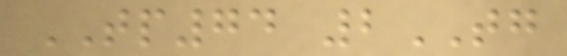TP74 2TG
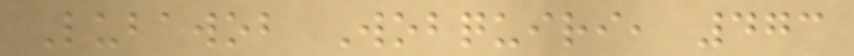Lubawob Wobquiri, 473
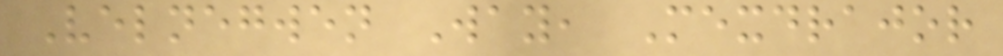Velnegwen Way, Mexdrajor
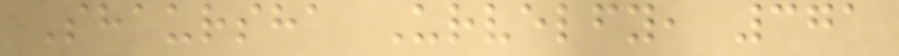Shaursha Urvelfy, 371
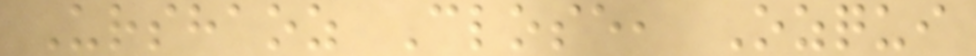Urshaoz Close, Ozqui
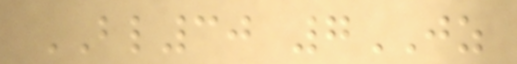BL30 7JZ
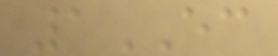1EC
